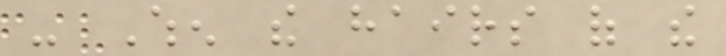- When the hairs of the
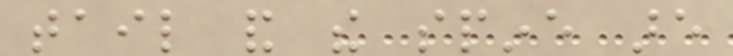tail and the spine are
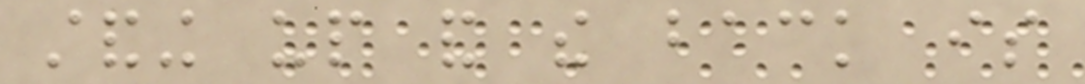standing up and the back is
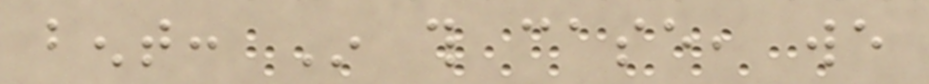bent: In this case, we
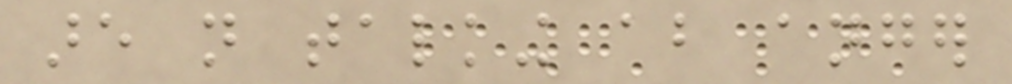are not talking about anger
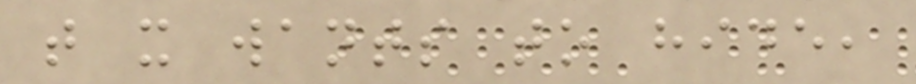that it wants to hide,
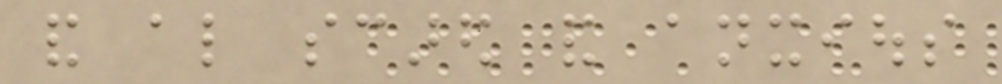and also scared and anxious
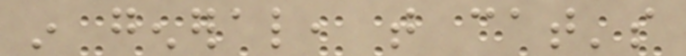in general, that cat's
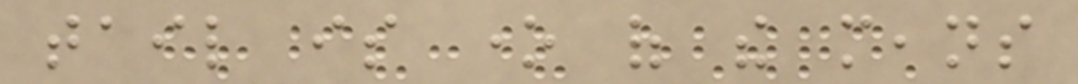tail is one of the means
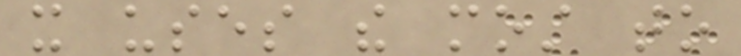it uses the most to
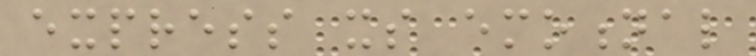express its emotional
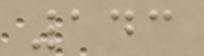143
